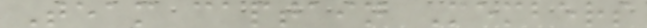Team captain Members
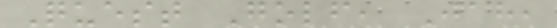Quest Golf, Jah,
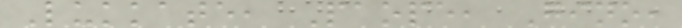Lukkate, Paope, Gino,
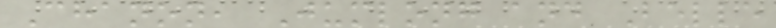Chanon, Jumlong and Belle
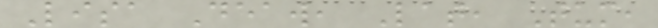Lisa Deaw, Lat, Tum,
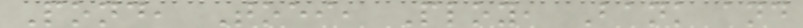Pond, Toei, Ploy, Bank and
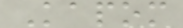Kapom
